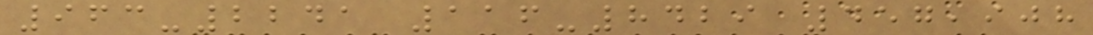963-2241 116-8429 457,908
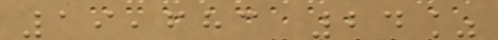19,683 24%
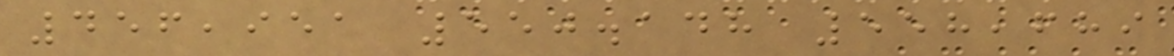456,951 550.148 558,689
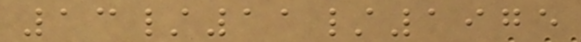13/11/1975
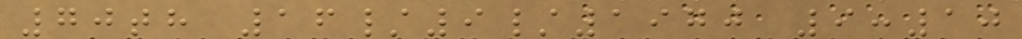70th 16/9/1970 9:10
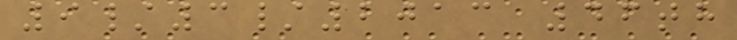9/3/2013 46th
